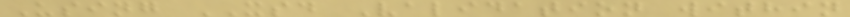Using XSD Validation within
